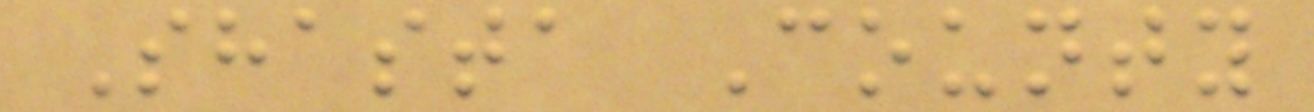Shasta County
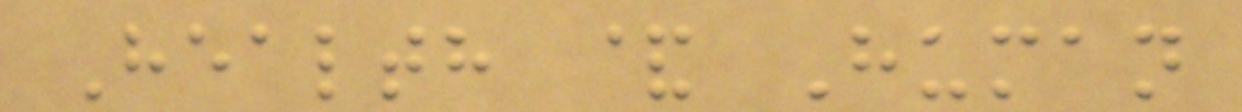Health & Human
